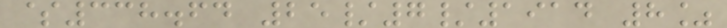$338.64 25/7/1914 8%
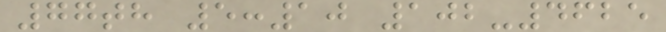77th 5:10 102-4625
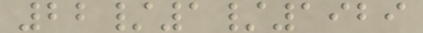22/1/1929
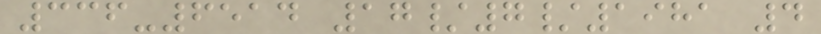336-6514 17/7/1981 4
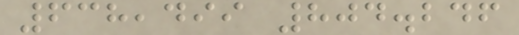638,499 804.246
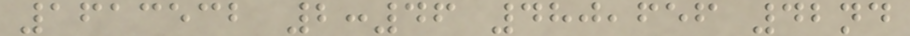1613532 2:46 480,656 42nd
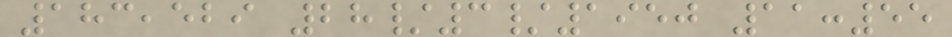183,529 28/3/1950 11:55
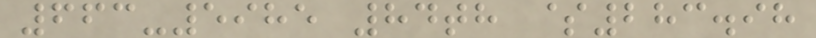663-5985 84th $283.98
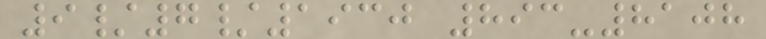9/7/1930 893-8108
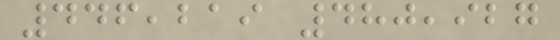446,219 480,927
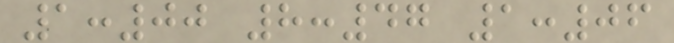1:00 8:47 1:06
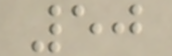50
